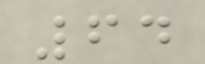64
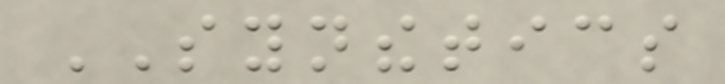SYNTHETICS
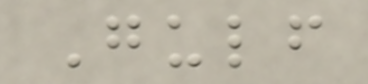Gulf
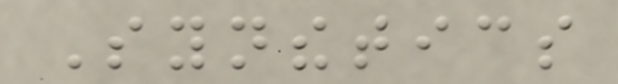Synthetics
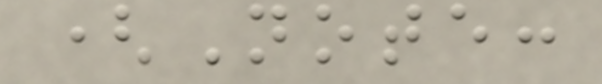(Note:
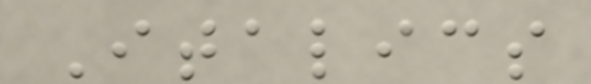Italics
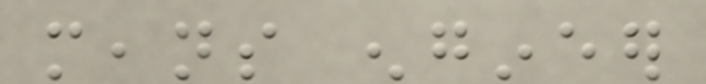means engineer
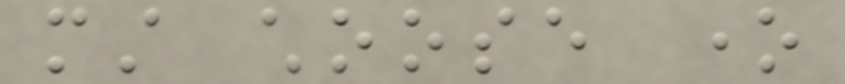must choose one
